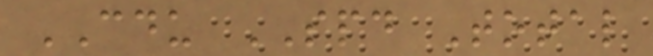CDU SPD Total
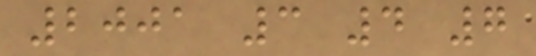2001 3 4 7
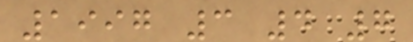1997 3 4 7
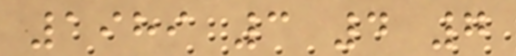1989 3 4 7
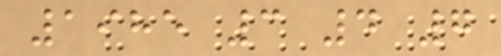1985 3 4 7
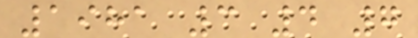1981 3 4 7
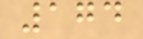174
